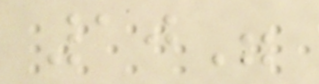10"
